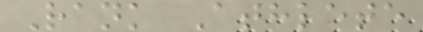Rank Athlete
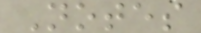Notes
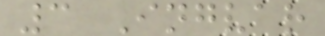3 Ingvar
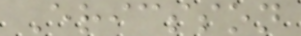Ericsson
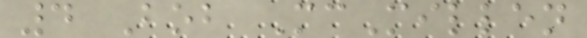4 Bob McMillen
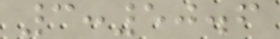3:50.6
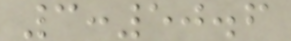3:50.6
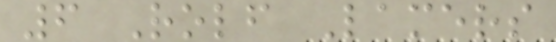6 Rolf Lamers
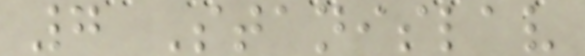7 Stanislav
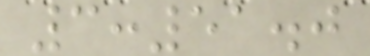3:51.0
